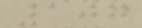107
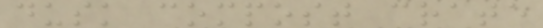dusk compost crate
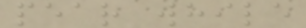pear while
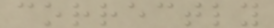correctly
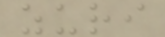zuri
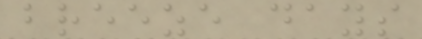breeze days
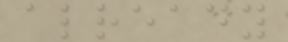already
